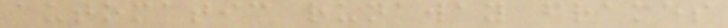automatic runaway frames
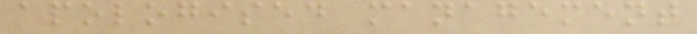apologised management
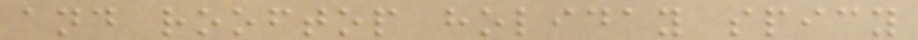and rooftop holiday spicy
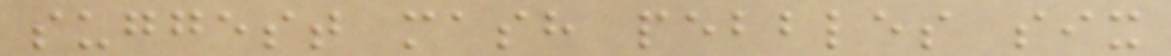suggest mash pebbles six
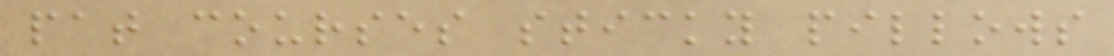pat courses sticky pillows
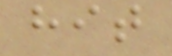hit
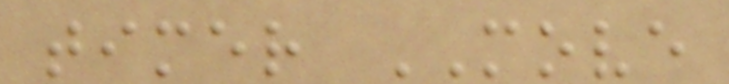timer MOVE
